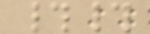##
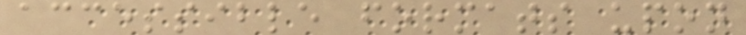accessible formats upon
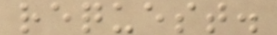request.
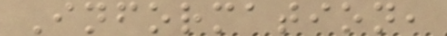Information,
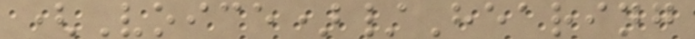(Voice)/Hearing
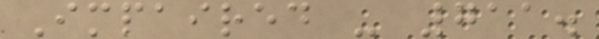Impaired - 711.
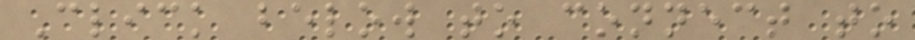Click below to connect to
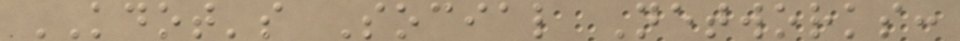KDOT's Social Networks:
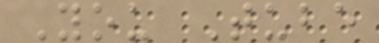You Tube
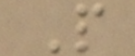P
